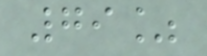79%
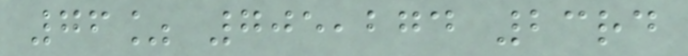76% 705,274 23rd
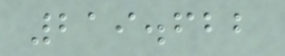219.622
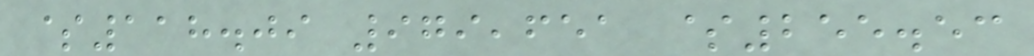$118.09 979,651 $255.53
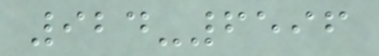924-6596
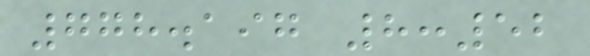778.197 8:52
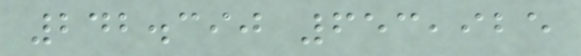242.390 653,925
